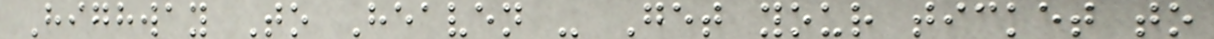Highway To Heaven - Get your ticket to
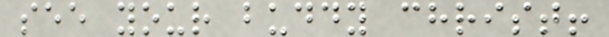see your buddy christ!
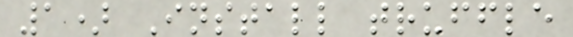1) Install truffle
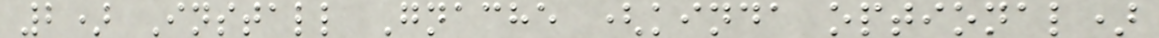2) Install Gnache (kinda optional)
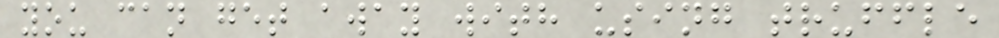you can get away with using truffle
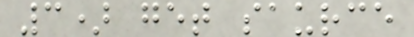3) get saurce
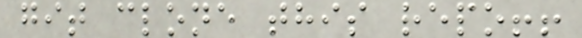git clone this repo!!
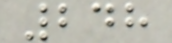248
